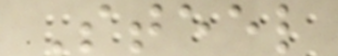Steel
